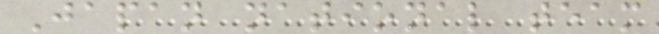Japan national team
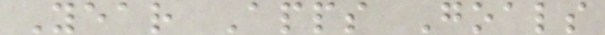Year Apps Goals
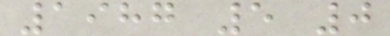1987 5 0
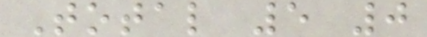Total 5 0
